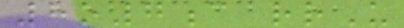8o7c rrU
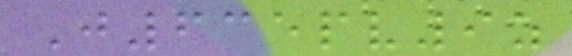J635pv9z
